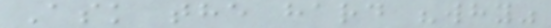Ask the hard "why"
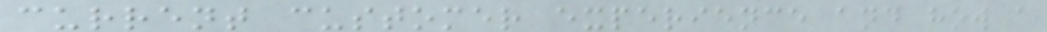current customer experience and how a
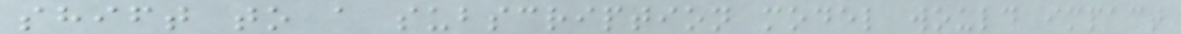shift to a subscription model would impact
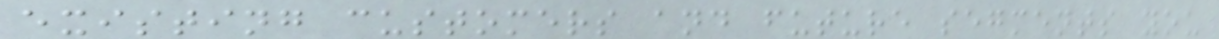existing customers and future segments you
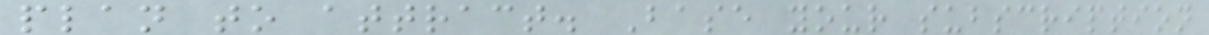plan to attract. Base your subscription
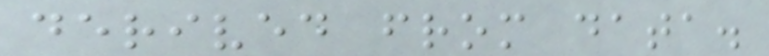derived from data.
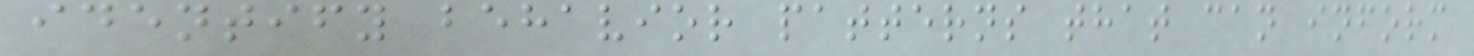identify behavior patterns that can inform
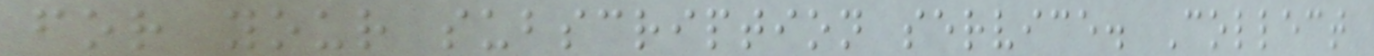for your subscription service. Collect
